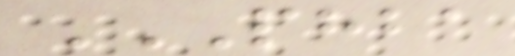PHBA
